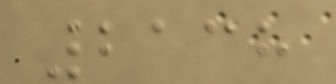2138
